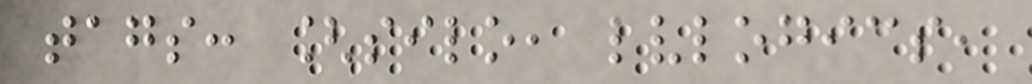tags: [silo, lvlogics,
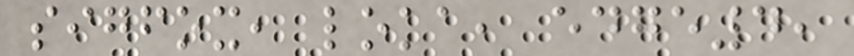sigfox, loka, edge4,
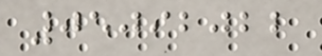05092022
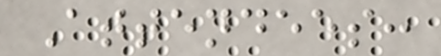Attendees:
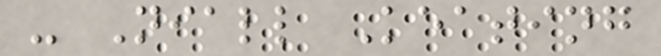- Niall Keating
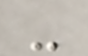-
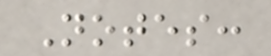Notes:
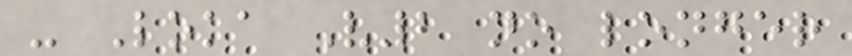- Loka V2 no longer
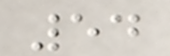54
